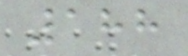188
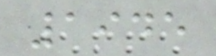1945
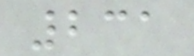231
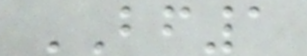BF1
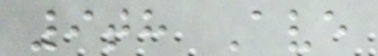9th Ave
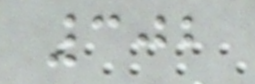302
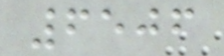6506
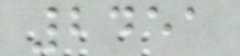2451
